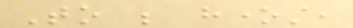To be honest,
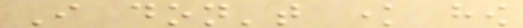I don't know how
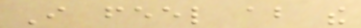I feel about the
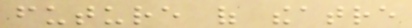future of theatre
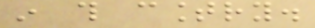in this country.
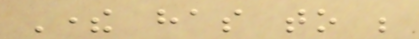There has to be
